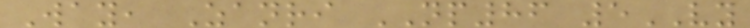Way, Zanri NP86 5VY
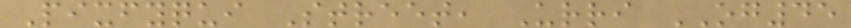Pixfyqui Street, Urri OG45
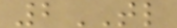2TL
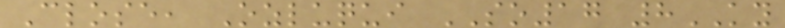Close, Ozluqui SO17 8KY
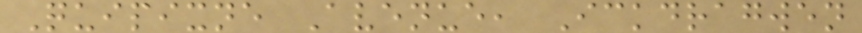Quipixne Avenue, Ickdragwen
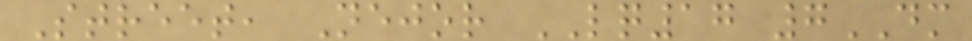Street, Nejor LQ17 7DM
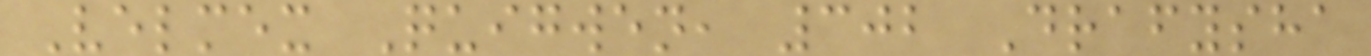Velmex Quigwen, 302 Drafysha
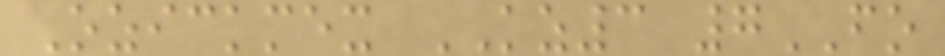Ozickmex KZ3 7FO
